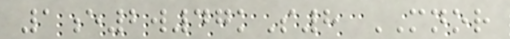1e2w47kS8 MNOR
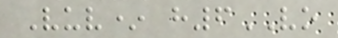Vuv* h6VO
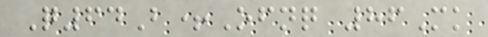Q64B+Ofnq 86Mk
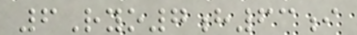6Ryo7h63i
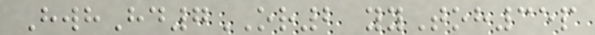HwhHd7OR2 yyToh35p
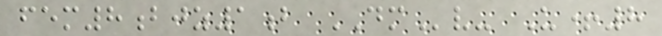fem8bjz1b DMv- U+8
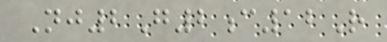Nj2G2c12R
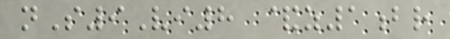nS9Vi8 &z1br
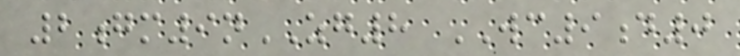2gm9nZG8 WC9d0
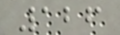126
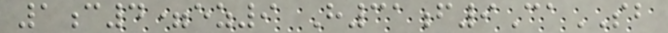1c4=ez9 H31f9CaSB
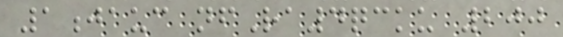1jauc nfRa4qcku 200
